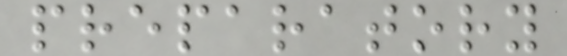preparatory
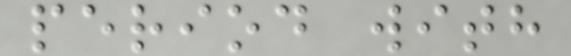period with
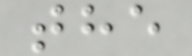the
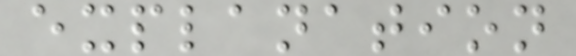explanation
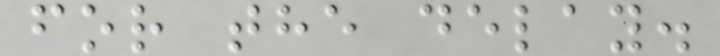for the delay.
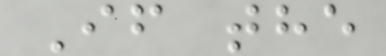If the
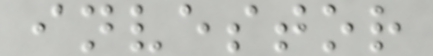investor
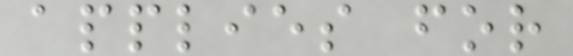applies for
